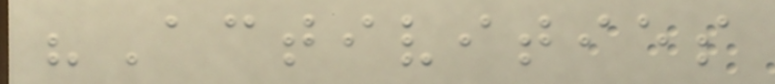"Activities
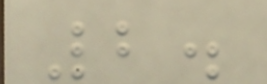2.
